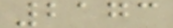2173
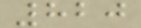820
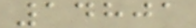14801
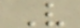V
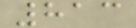813
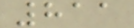811
